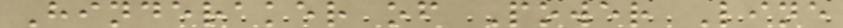Hinderaker of Power Line
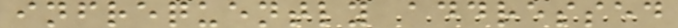infrequently addressed
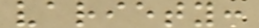variety:
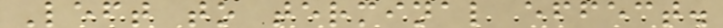Left to terminal effect.
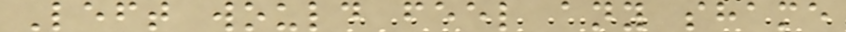Left would feel any shame
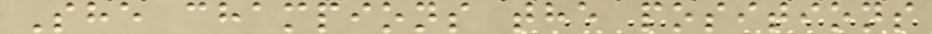She champions the positions
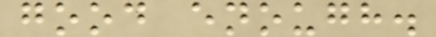good enough.
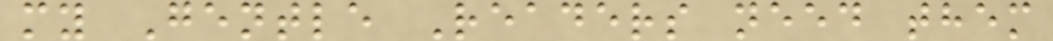my Gentle Readers need them
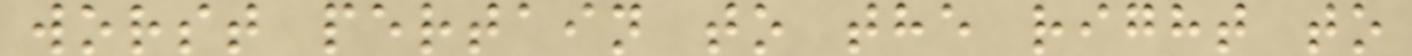worst pertain to the right to
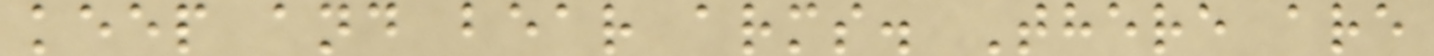keep and bear arms. There are
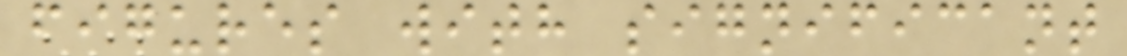figures with significant
